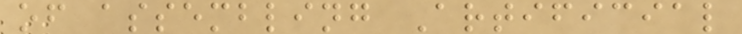of assembling Artificial
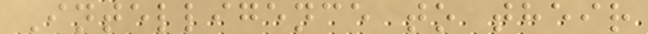Intelligence to their
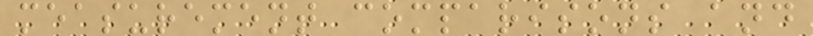measurement comparisons and
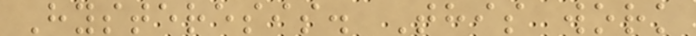Hysteresis. This work
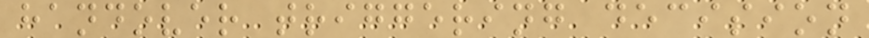handover triggering decision
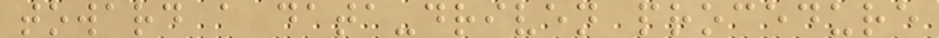toward a data-driven procedure
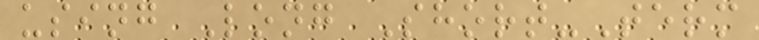using Long Short-Term
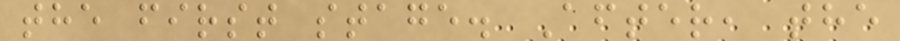the first stage. After, the
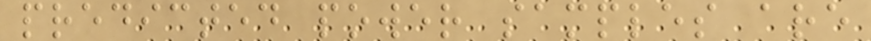predicted power samples are
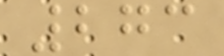273
